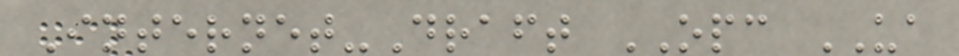Internet-Draft OPC UA
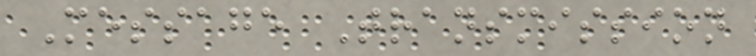Message Transmission
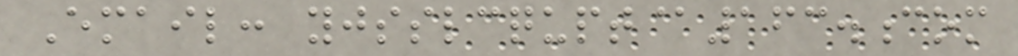Email: yjsslcqupt@163.com
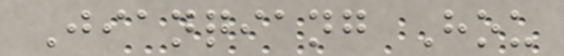Jianqiang Hou
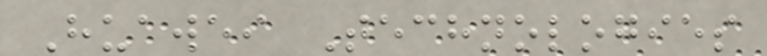Huawei Technologies
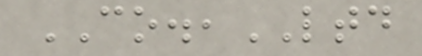CO.,LTD
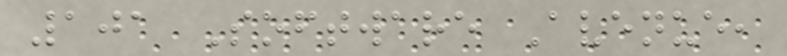101 Software Avenue,
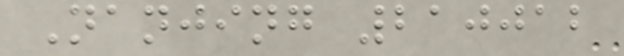Nanjing 210012
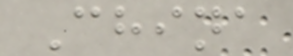China
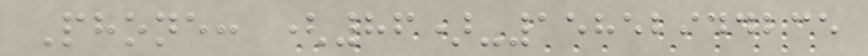Phone: (86)-15852944235
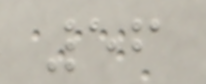56
